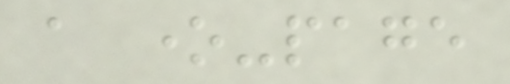a one-page
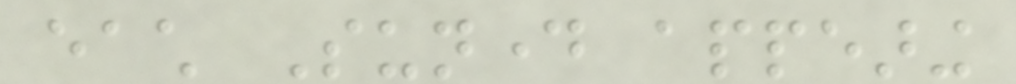each Sunday appearing
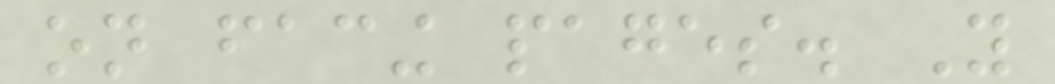on facing pages. You
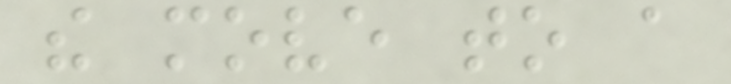the move to a
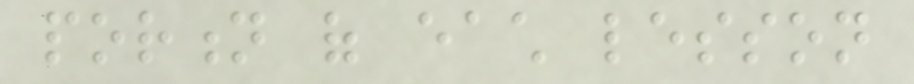portion of each lesson
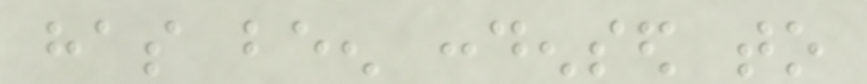has been condensed to
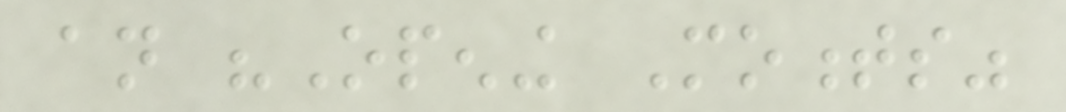an "Opening Moments"
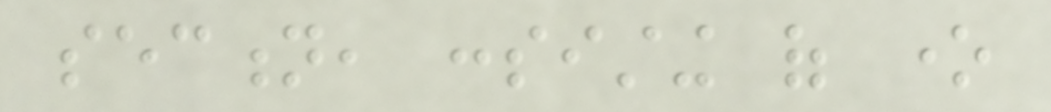section, consisting of one
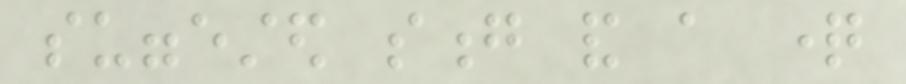suggested song and a question
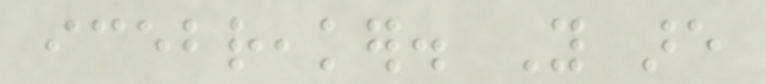icebreaker. You are
